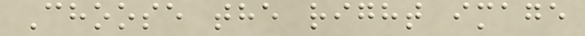Choose the right image
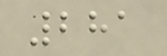281
